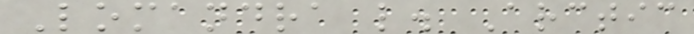Lomandra l. Arctic
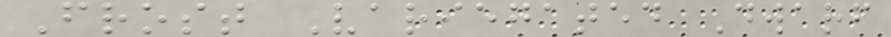Frost Variegated Dwarf
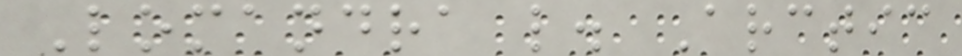Lomandra l. Arctic
